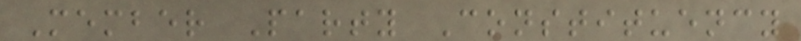Member Party Constituency
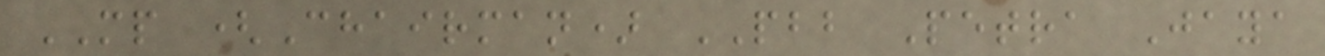MP (Chairman) PBB Petra Jaya
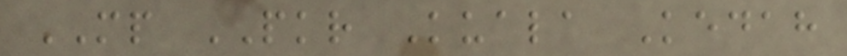MP PKR Kuala Kedah
